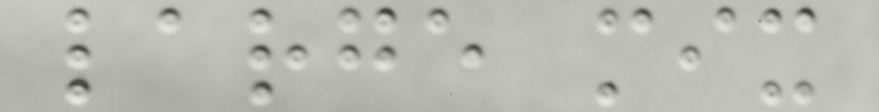large mix
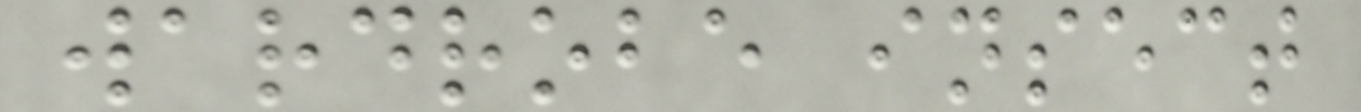wardrobe insect
